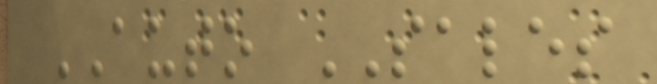AUTO SALES
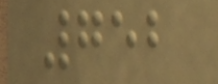752
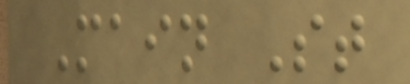Main St
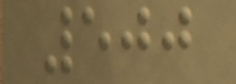500
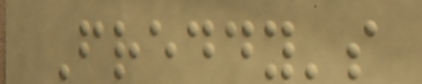Freddy's
